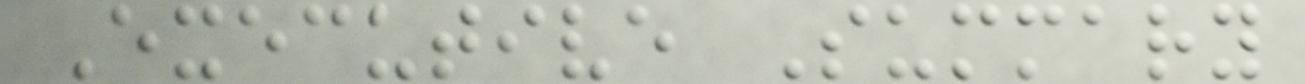Executive Summary
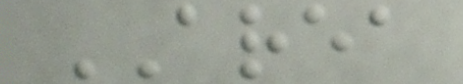AREA
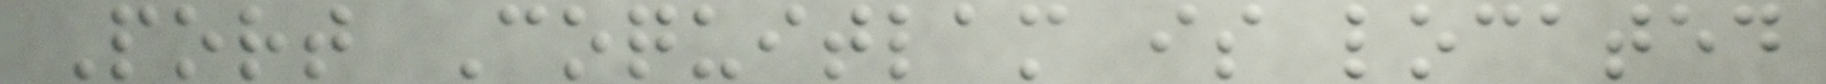Port Coquitlam is located
